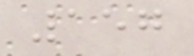157
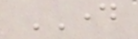DAY
